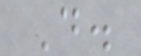D.
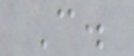C.
